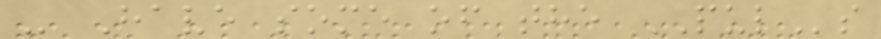- Have some of the PULs
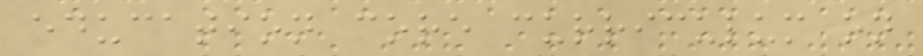education core curriculum on
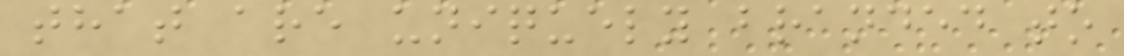that are uniquely branded to
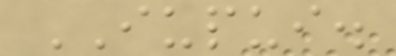IUPUI.
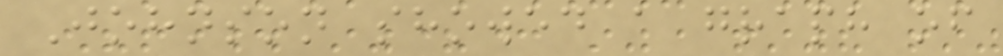Johnson showed a graph of
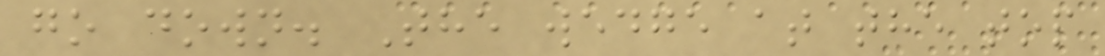go down. The wedge at the top
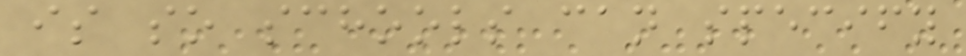is so schools can specify
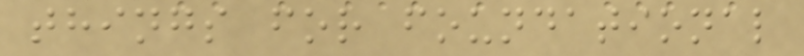things for foundational
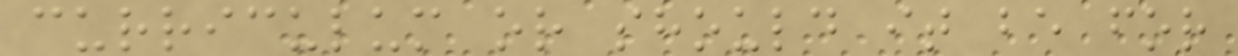curriculum or should it be for
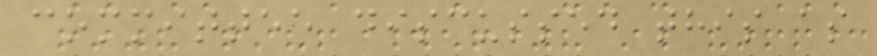committee discussed this as
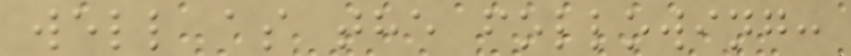well as the following:
